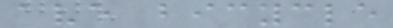ave bicycle
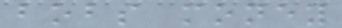bobs money
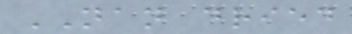NAN dried
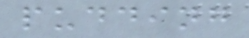pudding
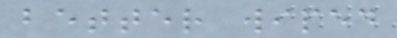better wiped
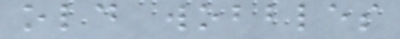old wobbles
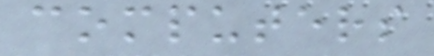computers
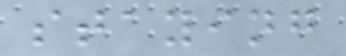staying
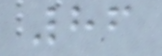86
